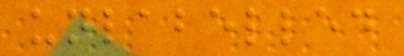unlabelled
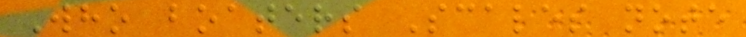Who boaters Scales note
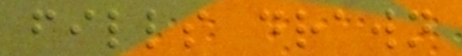fills drawn
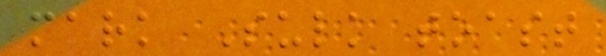mark Sulk toast
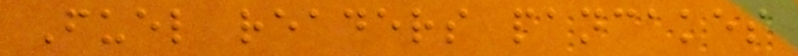Fuel readers pancakes
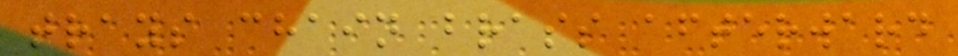trays chain brass afterward
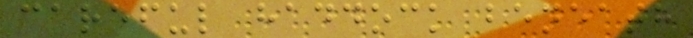careful haddock beneath
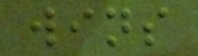wins
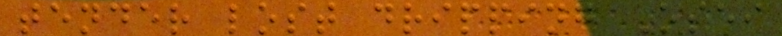tender lost dripping Osei
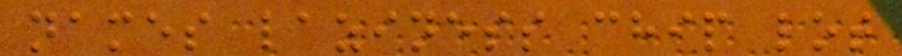names laziness chip lot
